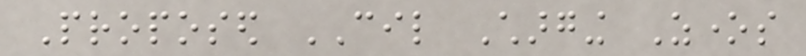Proposed CIL Charging Zones
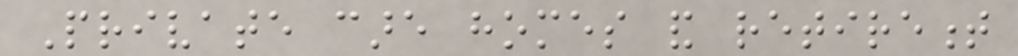Private care homes and retirement
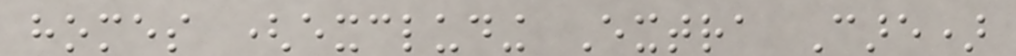homes (excluding Extra Care)
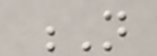N
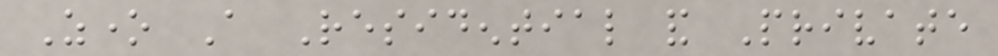Zone A Residential and Private
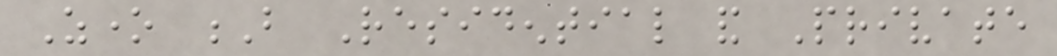Zone B Residential and Private
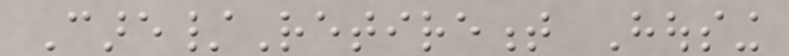Care/Retirement Housing
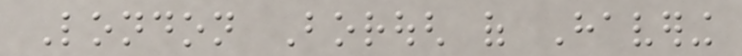London Borough of Havering
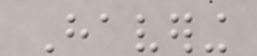Havering
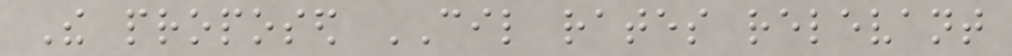The proposed CIL rates relevant
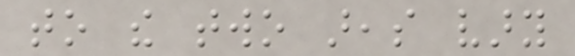to the two areas vary
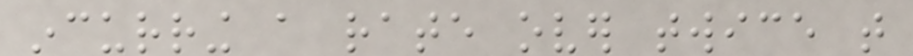incurring a rate over twice that
